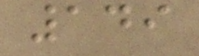149
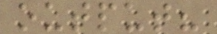output?
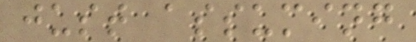just assuming
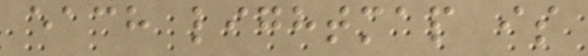each lightmap is
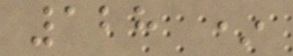128 *
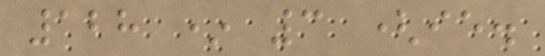128 * 3 (ie.
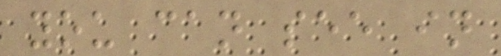you can see in
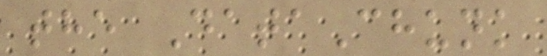the DataChunk
